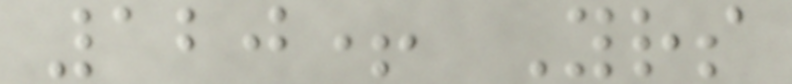120+ Yrs
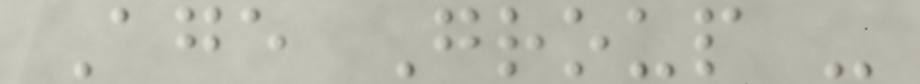Age Group -
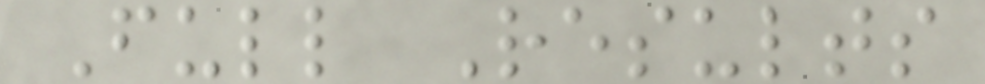Full Results
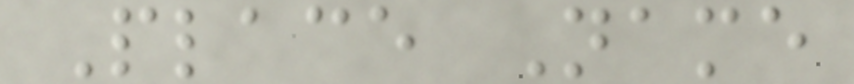Place Name
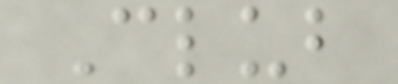Club
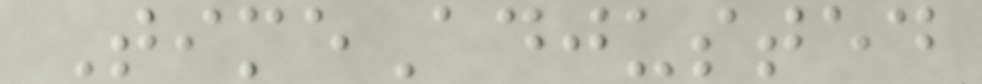TimeAdjusted
